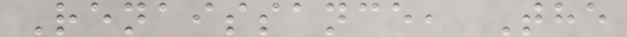Renaissance, The
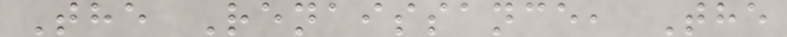The Renaissance, The
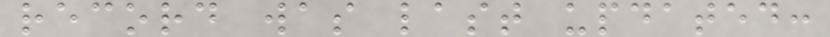record was last updated:
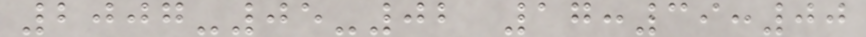2007-05-02 17:39:00
